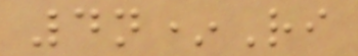4n*Ri
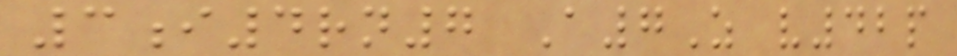3i4rn7 A7Z v42p
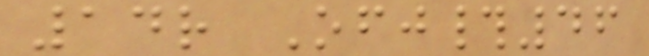14r Ofj#46
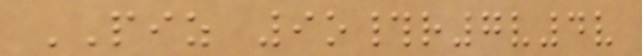PIZ 9o#r7v4v
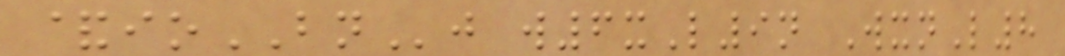&ioBNj w6xL9n WxnL8
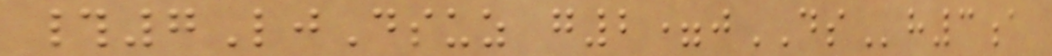#7LjDsuz g2=jDSh3a
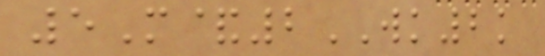5M&2WK2k
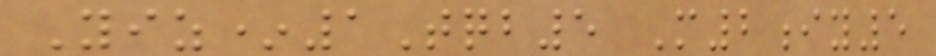Yiz*1Tqb5 M2iy5
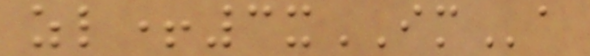zl+3xIMa
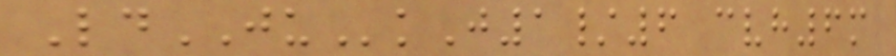LdJUkJ1/6 cvh6m
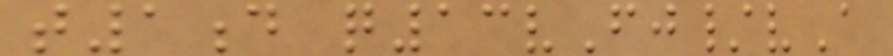t1d q13vFj/vA
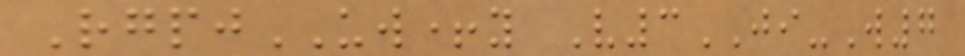RgpjUW+y V3JI-W7
